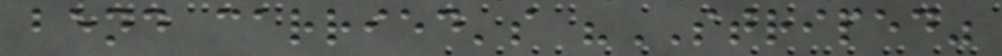bend carried's "STRIPED"
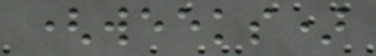(weeks)
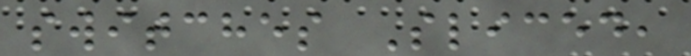switches Sliced,
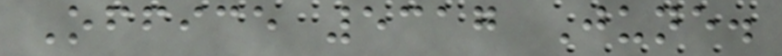Office 5317 June.
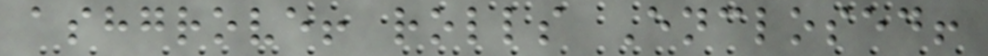ashgrove! rolls Enclosed!
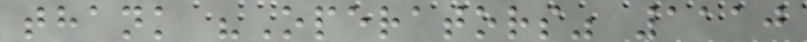thank "Operators" 1110
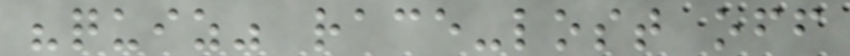"quiz" race-lost off
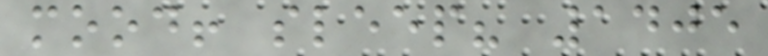mood! sleep? 1405
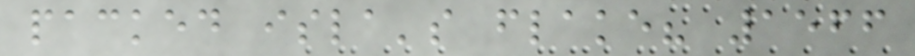packed isla's flake? 1566
